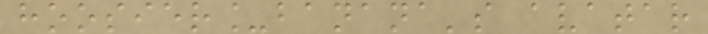hoosier_banana's avatar
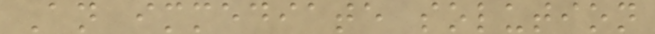An immediate solution
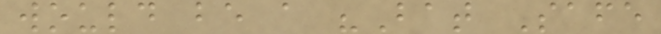would be a "Bat Safe
